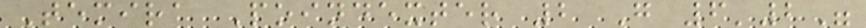Temira Poindexter 2 G 6'2"
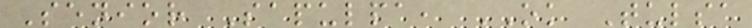Senior Sapulpa, OK Tulsa
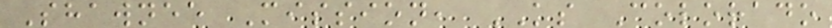Shawnee Mission, KS Colorado
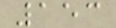153
